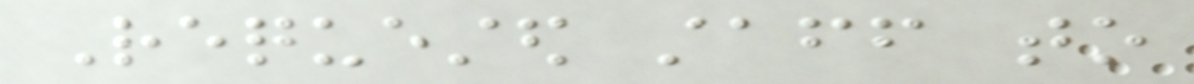Requested staff to
